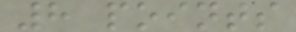8 points
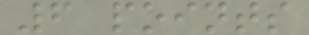6 points
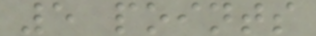5 points
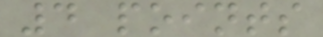4 points
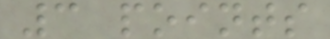3 points
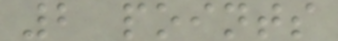2 points
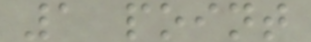1 point
